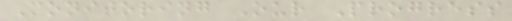Monitoring Our Progress
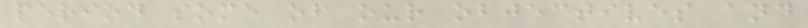period some of our objectives and
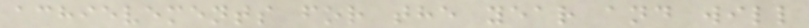achievements for the year and will
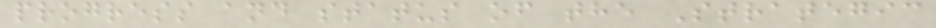progress and status of the Strategic
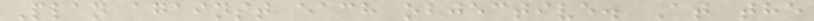Plan against each objective. At the
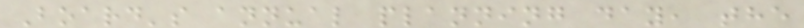Board's annual planning day, the
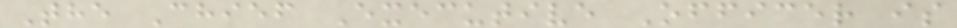The Chief Executive Officer is
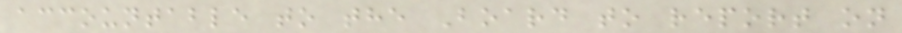accountable to the Board to report on
